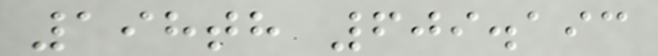198th 609.193
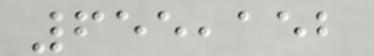655,152
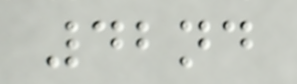42nd
